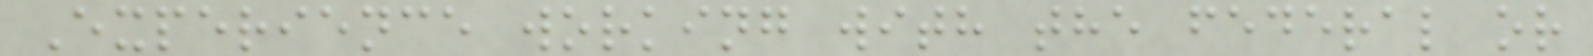Experience working with the federal or
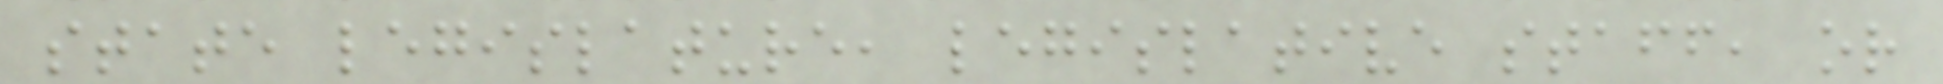state legislature, legislative staff, or
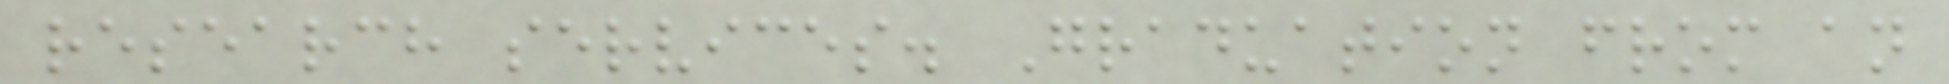research services. Graduation from an
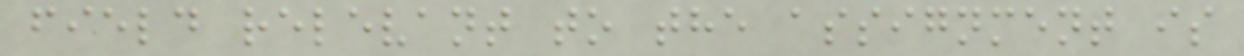field relevant to the assignment is
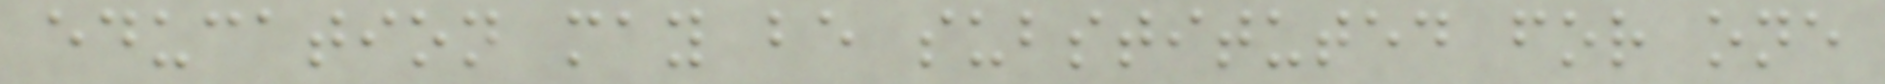education may be substituted for one
